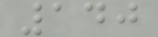140
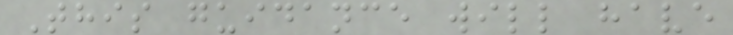This guidance will have
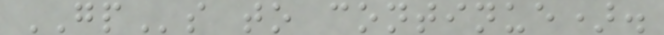GPs to continue).
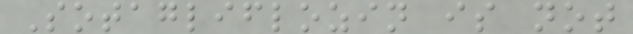Sotagliflozin is not
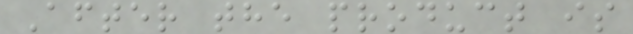After the product is
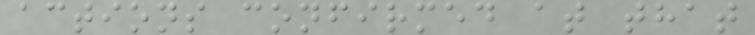actions confirmed at that
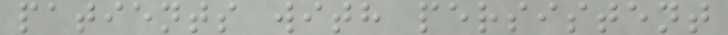patients with persistent
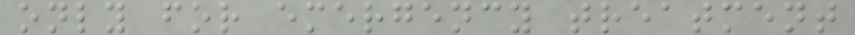only for emergency treatment
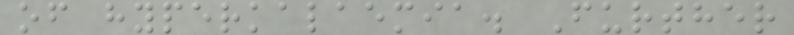of hyperkalaemia. Further
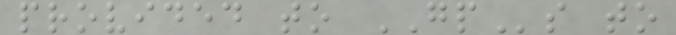provided to GPs to
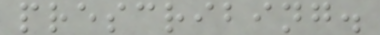prescribing.
